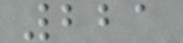221
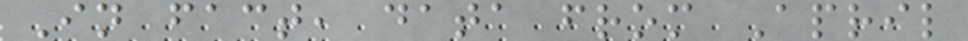In fact, data from April
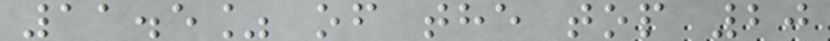11.5% of the top 20
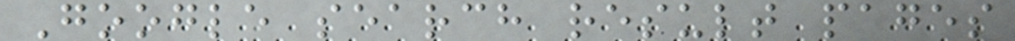Google search result pages
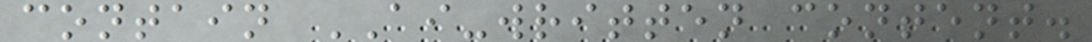contain AI-written content.
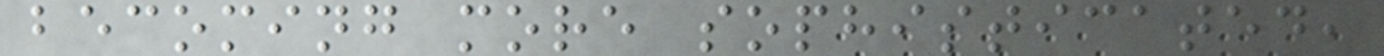becoming more sophisticated,
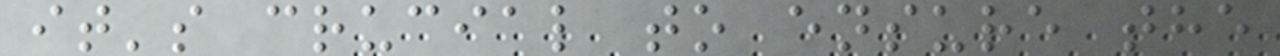it's crucial to ensure the
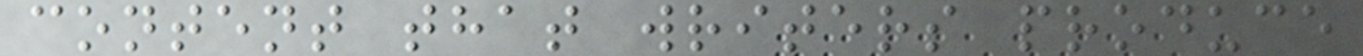content that writers produce
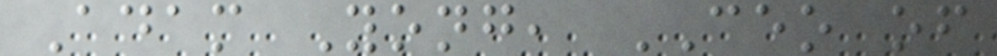Adam Yong, CEO of
